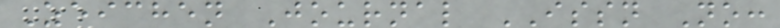Zeichen Journal ISSN No:
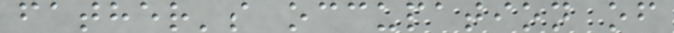father's occupation of
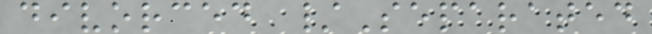divorced /Separated
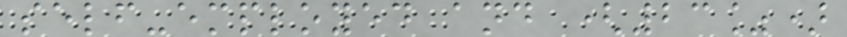self-employed and (23%)
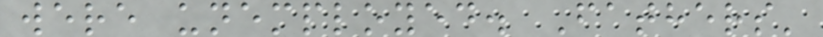were unemployed. Fathers'
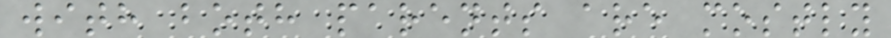with both parents are mostly
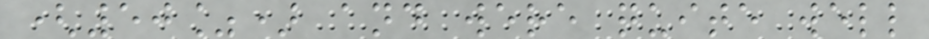(50%) and were quite well
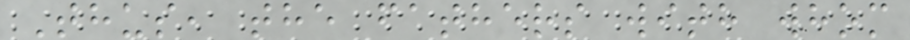Thus, the fathers with whom
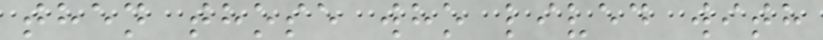then those who lived with
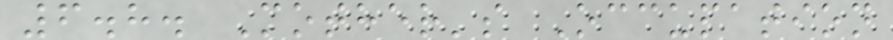6.8. Mother's Occupation
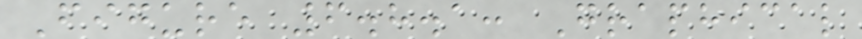Figure 6.8.1: Graphical
